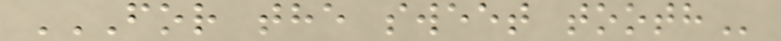FOR THE SWEET TOOTH
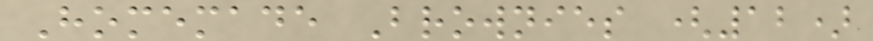Homemade Brownies (12)
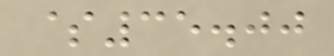$35.00
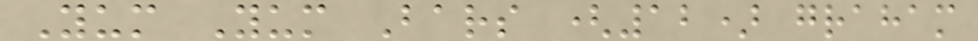Yum Yum Bars (12) graham
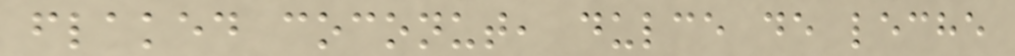flaked coconut, dulce de leche
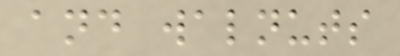and walnuts
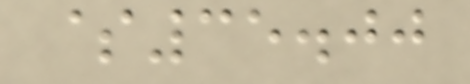$35.00
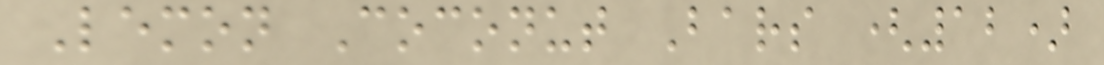Lemon Coconut Bars (12)
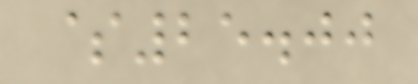$25.00
